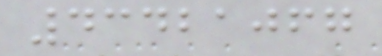43421067
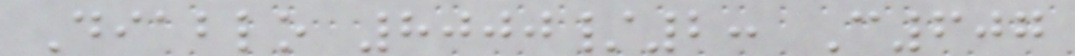Diablo 8000/2: C607
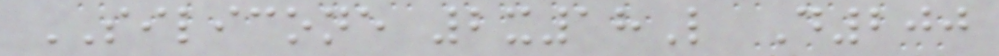SILICONE 2x18L D200
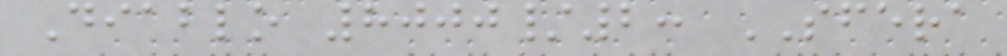Diablo 8000/2: SFERA
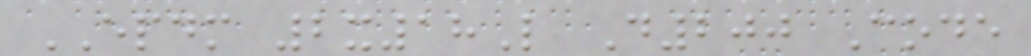EPDM 2x18L D200 Code
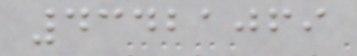43421069
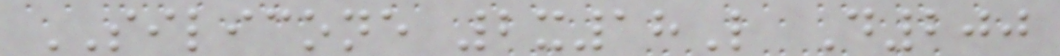SILICONE 2x18L D200
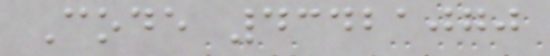Code 43421070
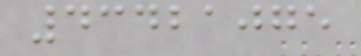43421075
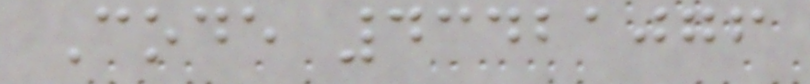Code 43421076
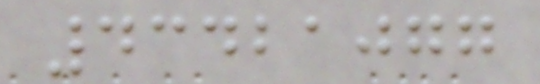43421077
